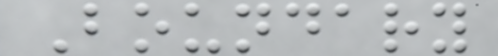Boundary
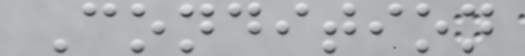Condition
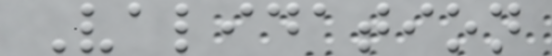Validation
